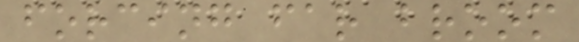forcing far broom
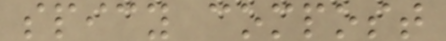spicy compost
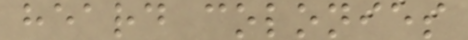heard colonies
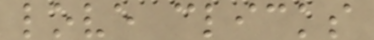love clicks
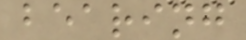bearing
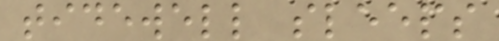tidewell sleeps
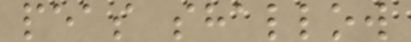peas shallow
